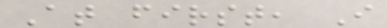At first, I
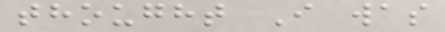thought I was
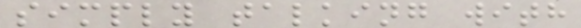simply talking with
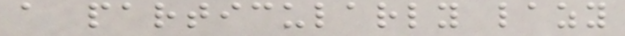a particularly lazy
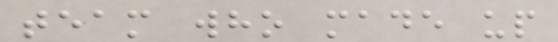team who made up
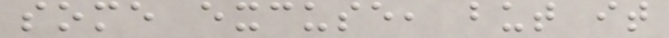some excuse, but it
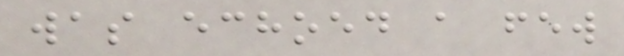was echoed a few
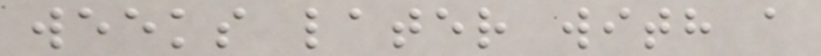weeks later with a
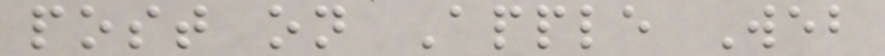post on Apple Web
